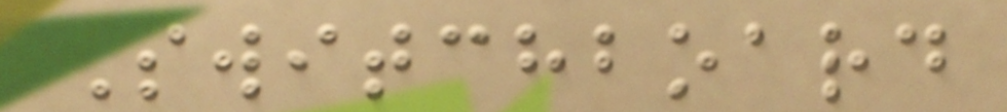Switchboard
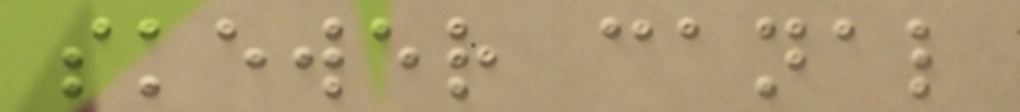skewer canal
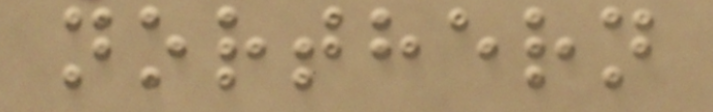northern
